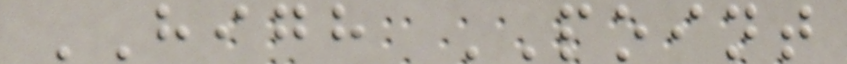HIGH POINT
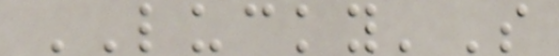LUCKY'S
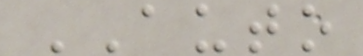AUTO
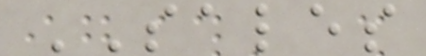SALES
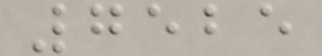7525
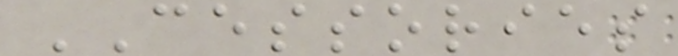CESSORIES
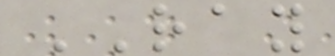RAY
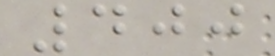400
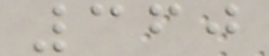360
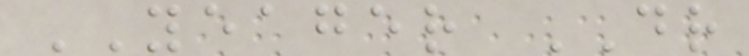YEAGER DR
